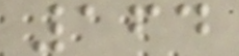164
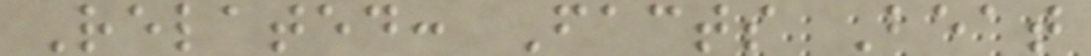Related: Facts Beat
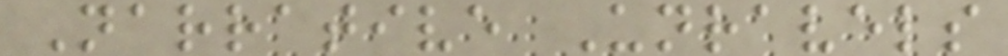Narrative Unravels
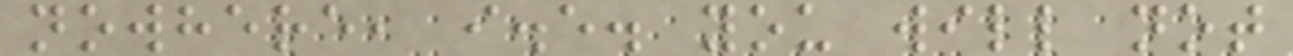nowhere, i.e. you will not
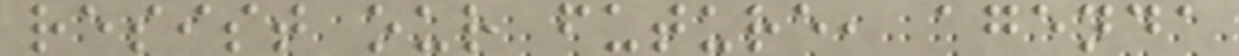resist our future, agenda
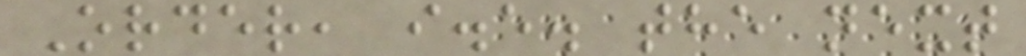Order, i.e. the next
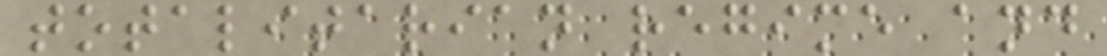totalitarian regime and
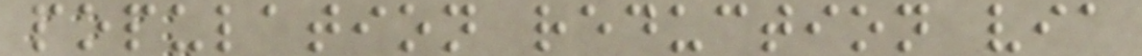population reduction via
